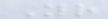Your
